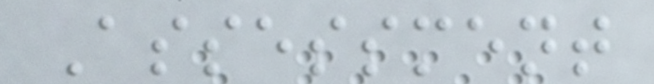Assessment
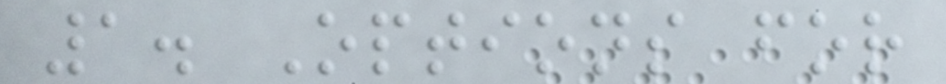1. Options for
